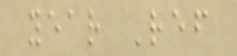year Ref
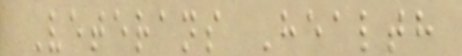Veterans Health
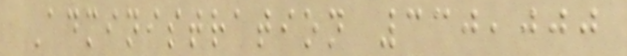Administration 330,000
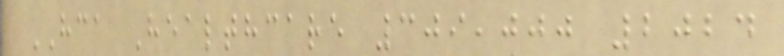HCA Healthcare 309,000 2024
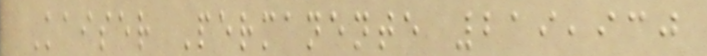Kaiser Permanente 219,930
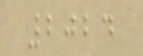2024
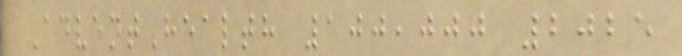AdventHealth 100,000 2025
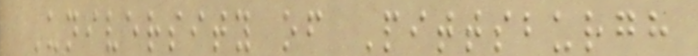University of Pittsburgh
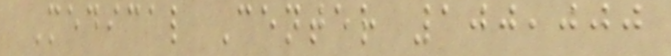Medical Center 100,000
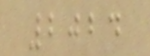2024
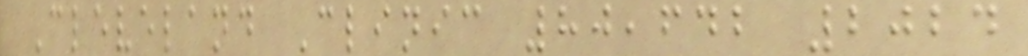Cleveland Clinic 80,642 2024
